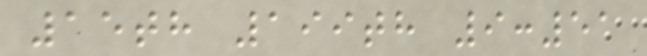15th 199th 9:51
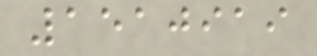1510919
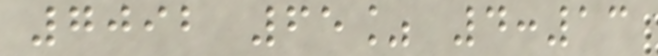7092 65% 4:13
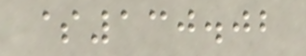$130.02
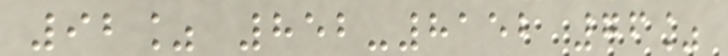92% 852-8152 76%
